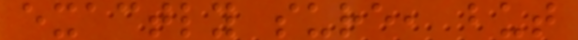exactly sure, but
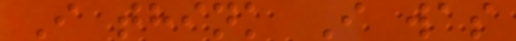I think I was
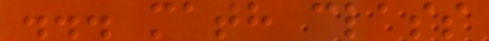... math class
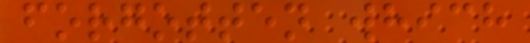forgotten which
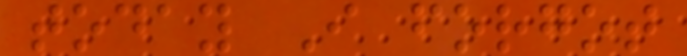today I forgot
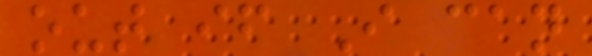out if I can
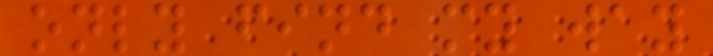only find my way
